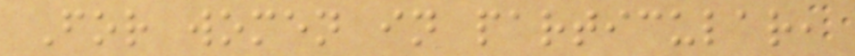For women in particular,
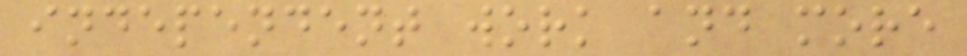independent work and more
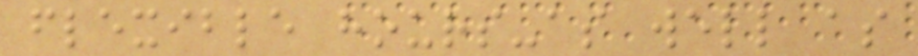flexible hours-as well as
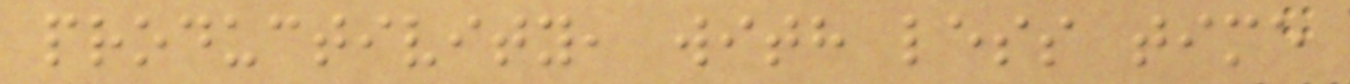productivity, with less time
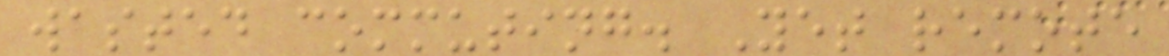wasted commuting. Yet remote
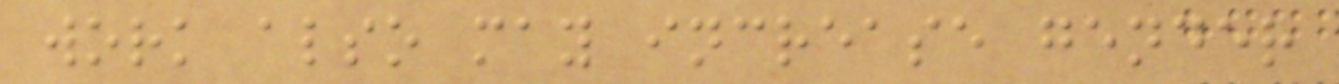work also may increase gender
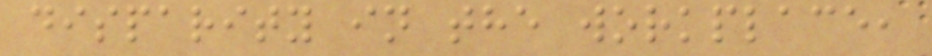disparity in the workplace,
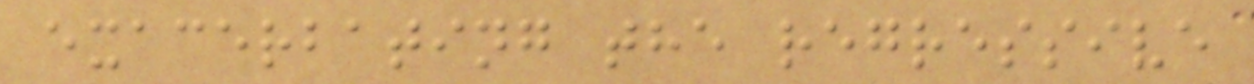exacerbating the regressive
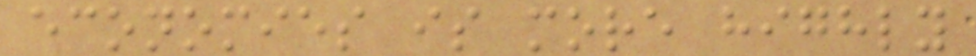economies is more highly
